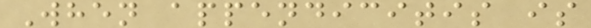When appendicitis is
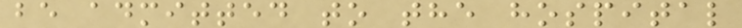be admitted to the hospital
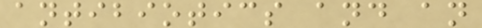antibiotics and an
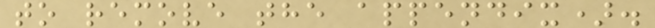to remove the appendix).
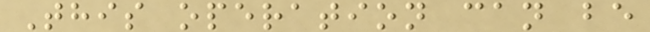This operation can be
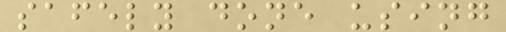safely done using
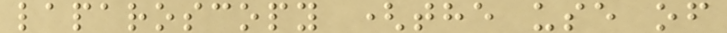laparoscopy (the use of
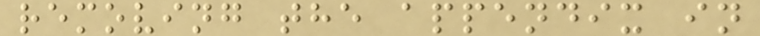removing the appendix in
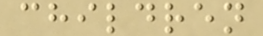children
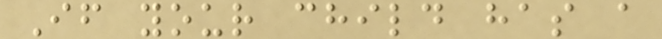If your child has a
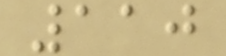110
